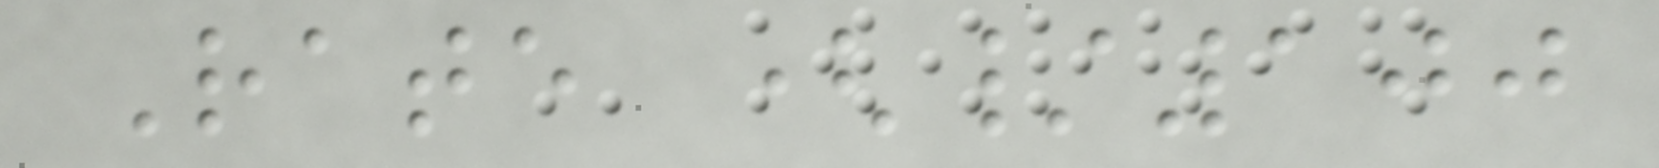Rate (/100
